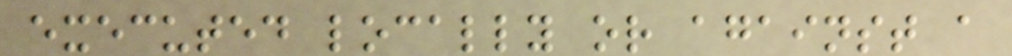executed locally or against a
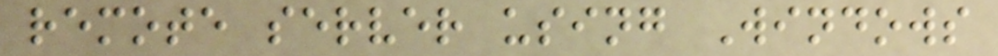remote server using Windows
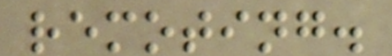remoting.
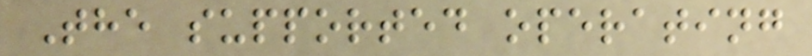The supported operating
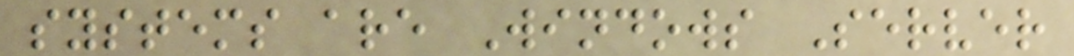systems are Windows Server
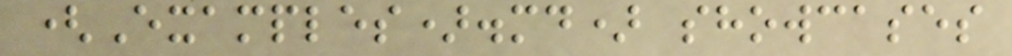(Examples).md) showcases
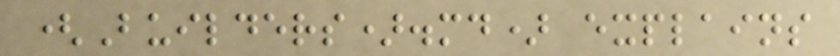(Builders).md) explains
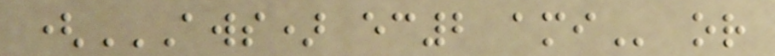(AWS) EC2 AMI or
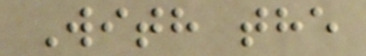With the
